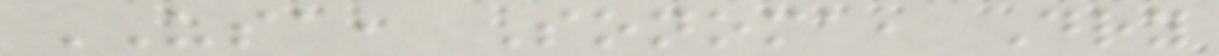USA, Sonoma, Dry
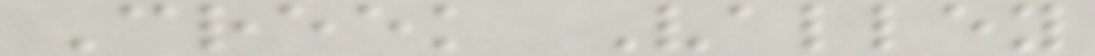Creek Valley
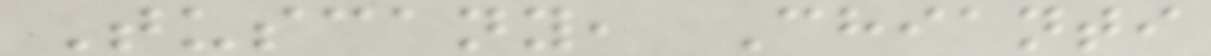Tuscany, Chianti
